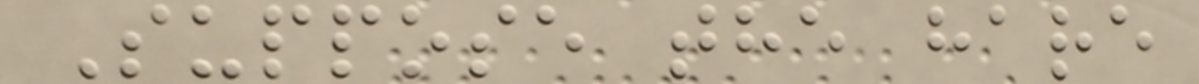Suppose the hare
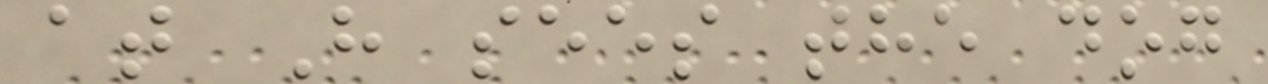at H sees the dog
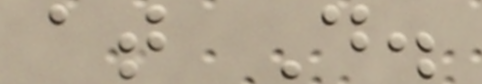at D.
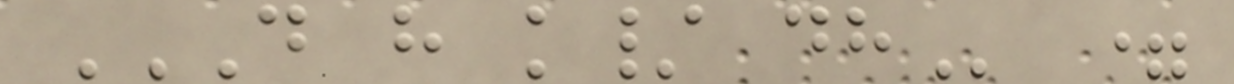D H K/ DH =
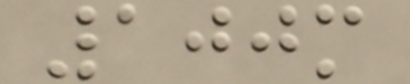100m
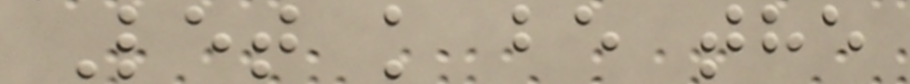Let k be the
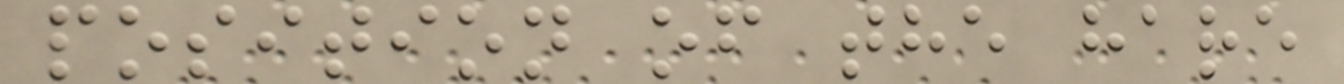position of the hare
